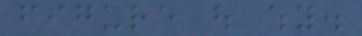figure out why.
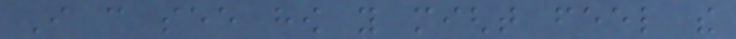I can see how you might feel the
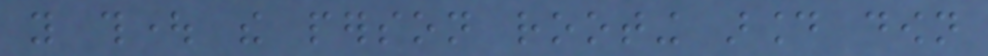you thought the person rooting around down
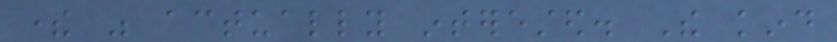there was actually interested. The kind
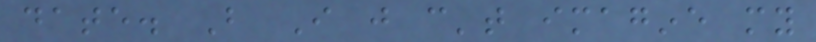date. But I just can't imagine my
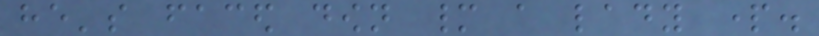he's faced down many a lady part.
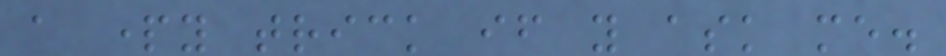a party trick if you ask me.
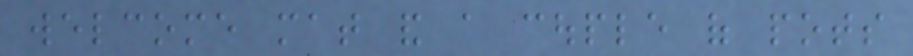welcome mat and a couple of pots
